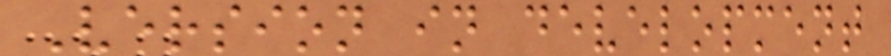Version in development
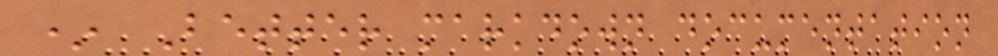* Better markdown documentation
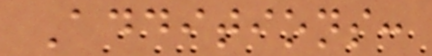Additions:
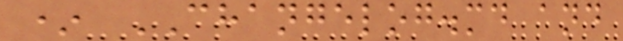* CHANGELOG.md and
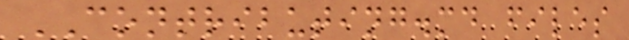CONTRIBUTING.md files
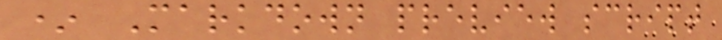* Markdown preview script
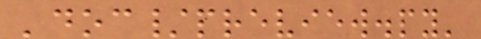'doc/preview.py'
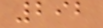292
